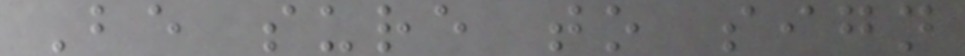Be sure to sign
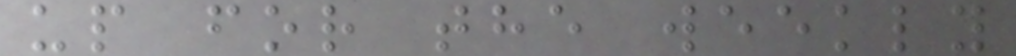up for the weekly
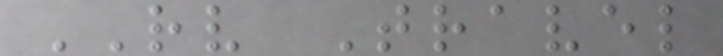RV Travel
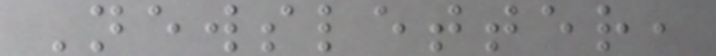Newsletter,
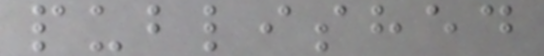published
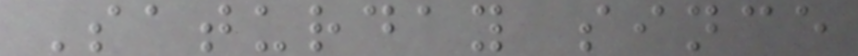Saturday since
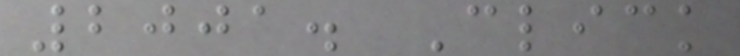2001. Click
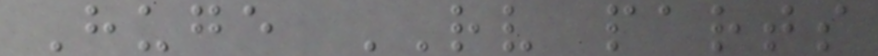Huge RV parts
